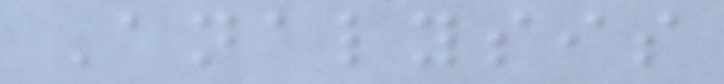Analysis
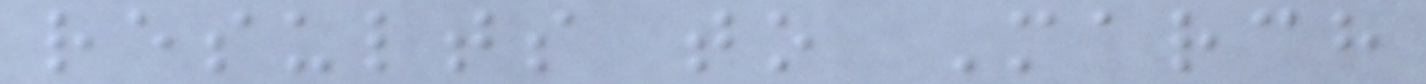results to March
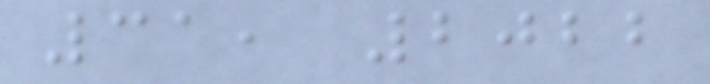31, 2022
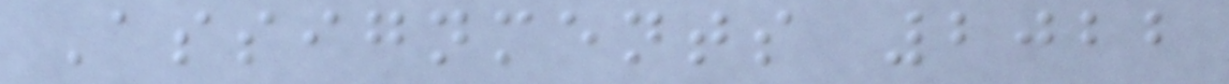Assignments 2022
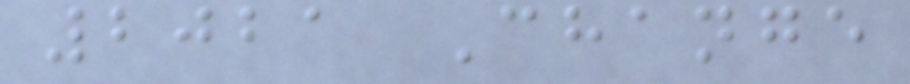2021 Change
